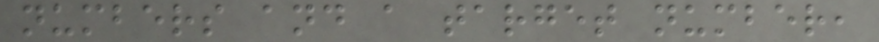numbers and a target number,
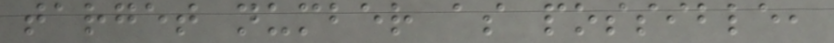target number as possible,
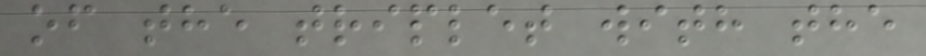of the triplet with the
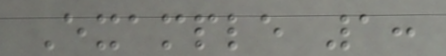Example 1:
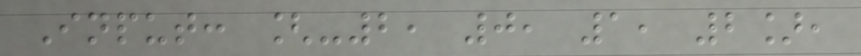Input: [-2, 0, 1, 2],
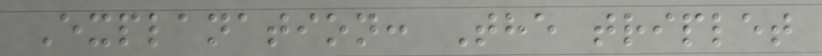Explanation: The triplet
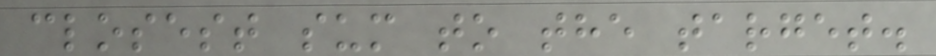closest sum to the target.
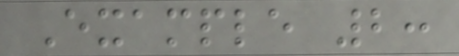Example 2:
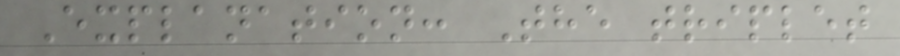Explanation: The triplet
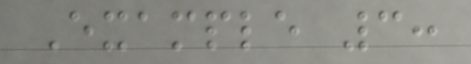Example 3:
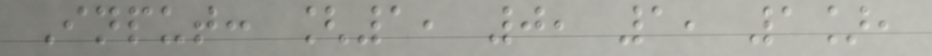Input: [1, 0, 1, 1],
